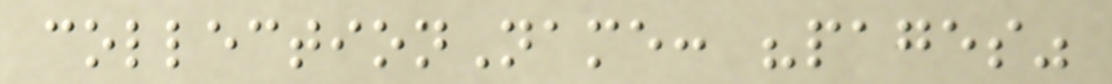collectionName: "pages"
